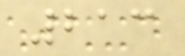213
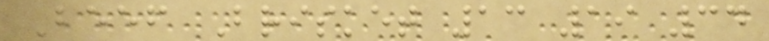Beef Brisket 13 19 34
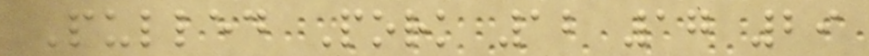Pulled Pork 12 17 29
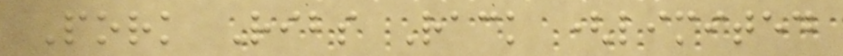Pork Ribs Rack (limited
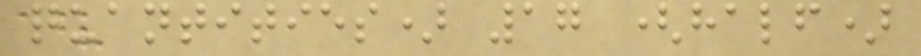quantities) 17 (half)
